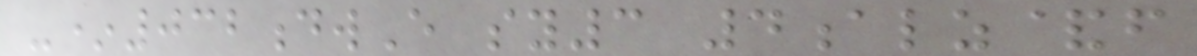-*032dwE sy3 4alz&f
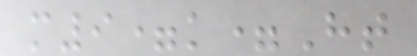m9=k=Ht
